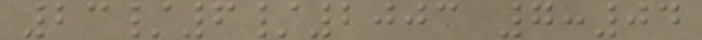23/6/2003 7:04
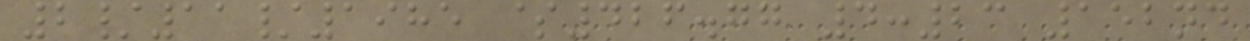2/11/1985 $426.77 4:23 152nd
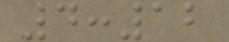4:12
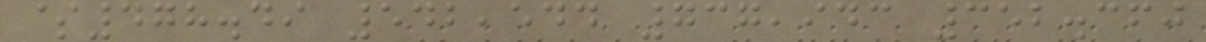$478.49 542,544 737,943 352.360
